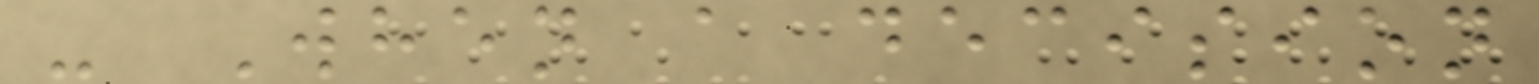- When a decision
